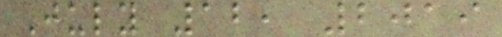July 12, 2019
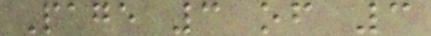Page 3 of 3
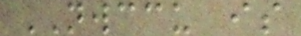NWCCU is
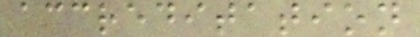accreditation
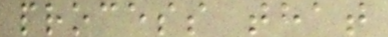process that
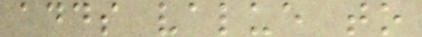adds value to
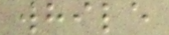while
